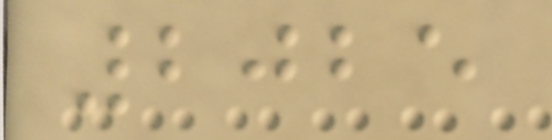2025
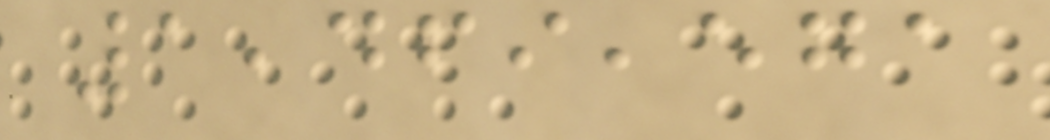1,469,571
